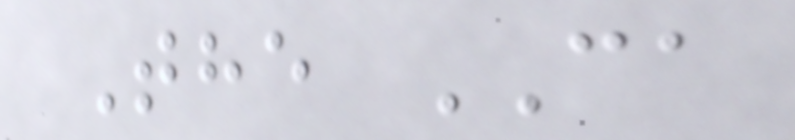The CA
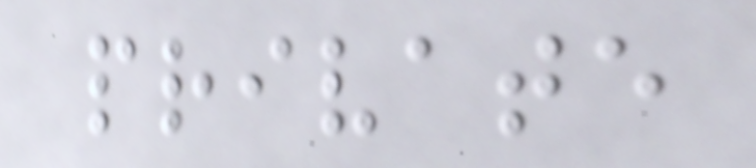private
